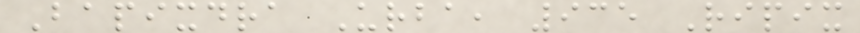Bapixdra Urba, 935 Ripix
